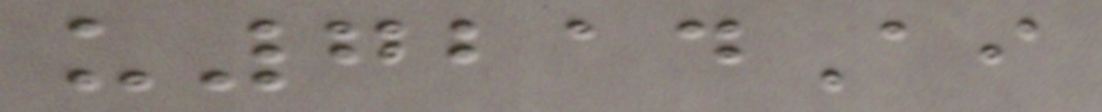u7214Ai
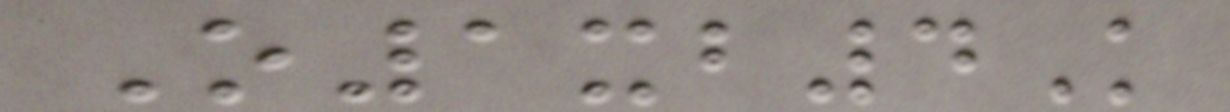O1xb4K
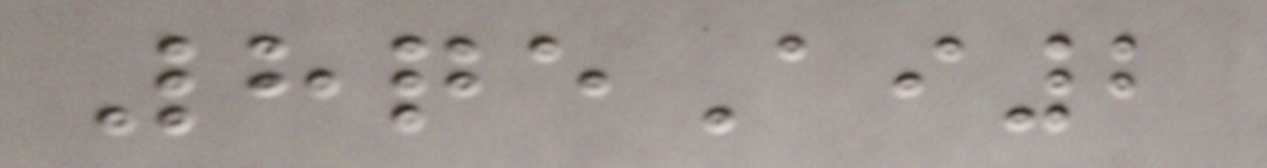8qeAi2
